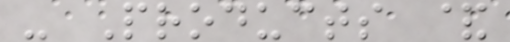- Products &
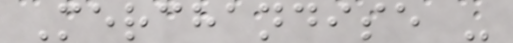Merchandise -
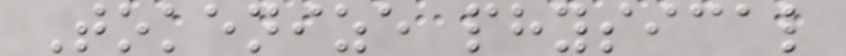Tokenize physical
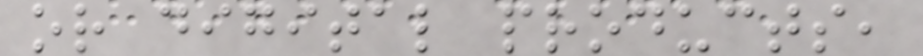or digital products,
